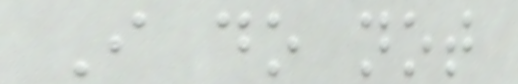I do not
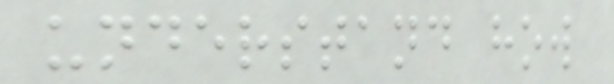understand how
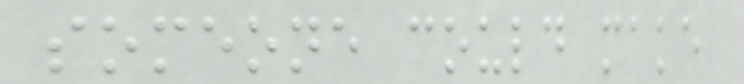someone could make
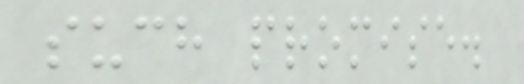such promise.
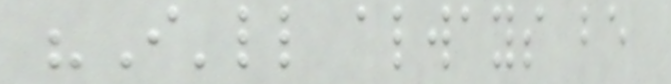"I'll always be
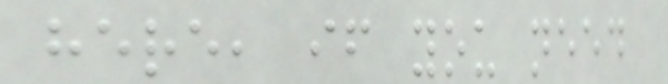here, if you need
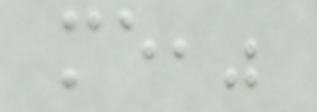me,"
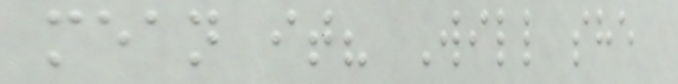mean it? Will she
